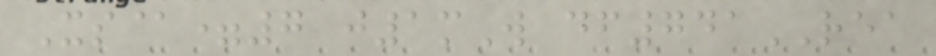Xs@=7 j1mW df741REA
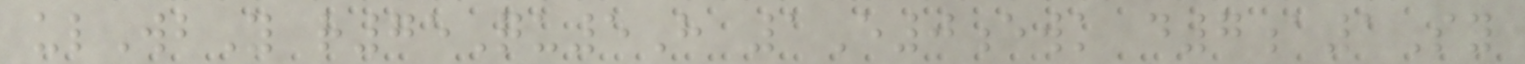ulWbY r75Qu5H 1E0ewk d7a1Sy
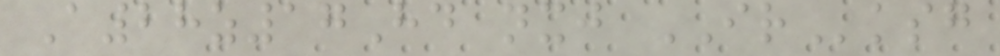A28z17Hd nxj IRksg
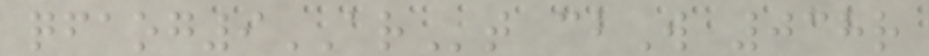qfaog9ARt cbW 038r
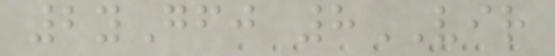2yGfj 8VIR
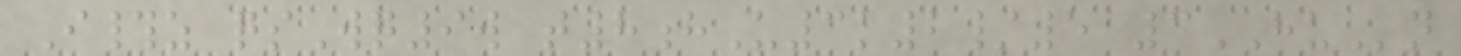I#z qsWq9w t8hU3k2/5 3HUn
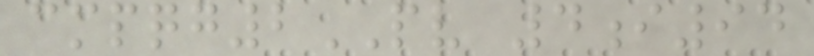cmpqg2PV 4i94
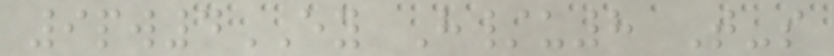9pw4EY H/u8 T-s
